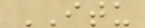ITU
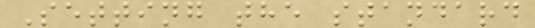Setting the standard
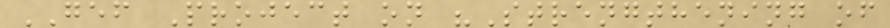GEF Project on "Strengthening of
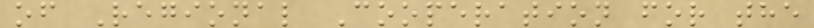of Regional Cooperation for the
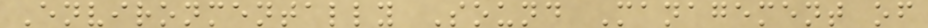Environmentally Sound Management of
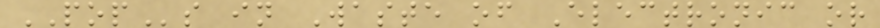POPs in Waste of Electronic or
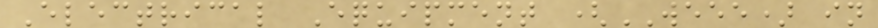Electrical Equipment (WEEE) in
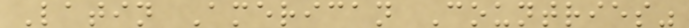Latin American Countries"
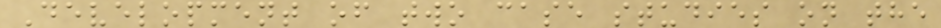Development of two case studies on the
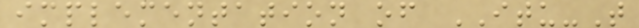implementation of ITU-T
